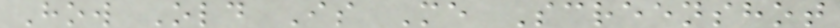How Old Is Me Screenshot
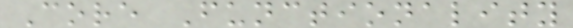Core Functionality
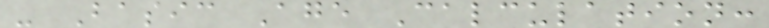- Basic Age Calculation:
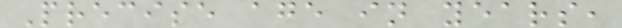Precise age in years,
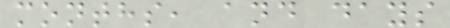months, and days
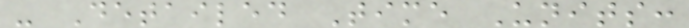- Detailed Time Units:
